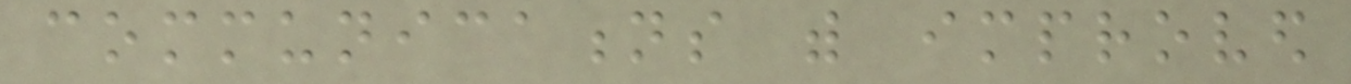communications with improved
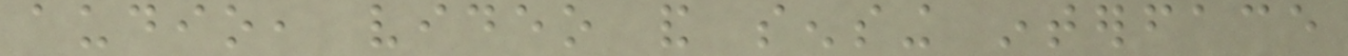audio, video and sensing interface
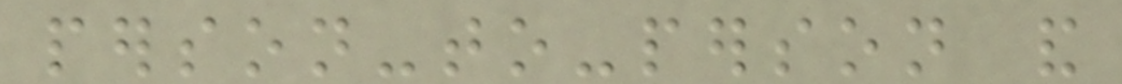person-to-person and
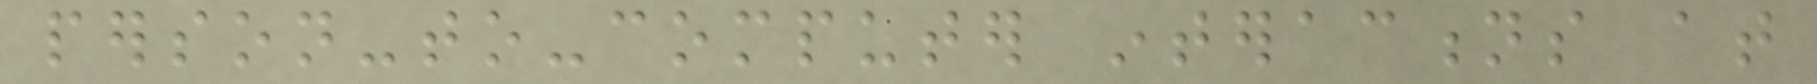person-to-computer interactions at
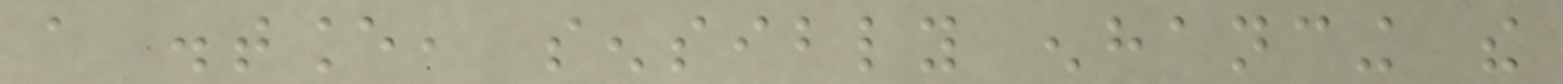a distance, sensibly enhancing the
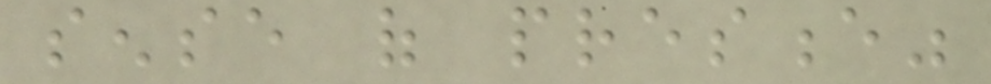sense of presence"
